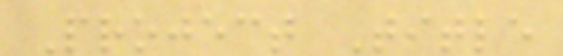Project Title
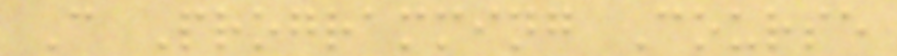C Programming Course
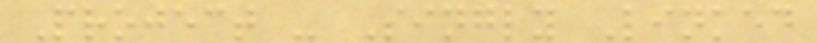Project - Singly Linked
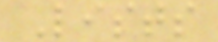Lists
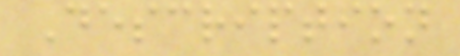Description
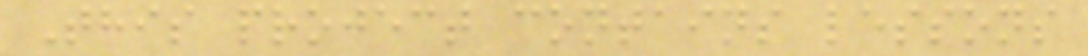This project contains lessons
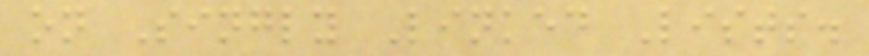on Singly Linked Lists.
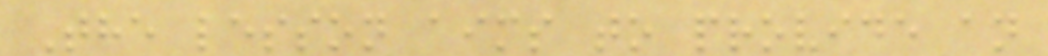The lesson aims to provide an
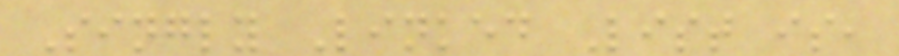Singly Linked List is,
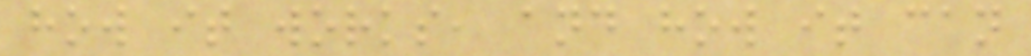how it works, and how it can
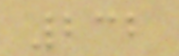232
